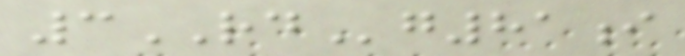3RDg81i
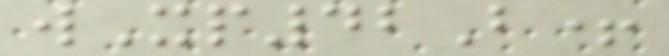wXp42B+
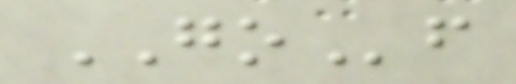GOf
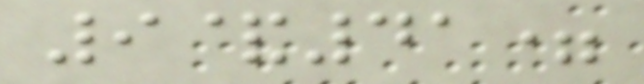9&41=
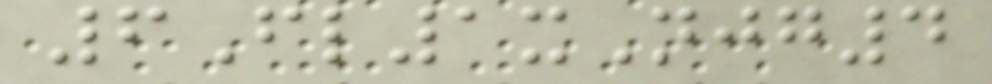6Fl1xNjg4
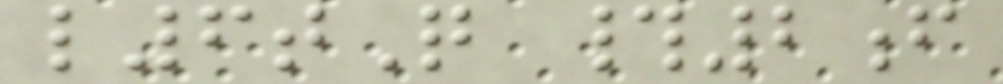l6tQ #2f
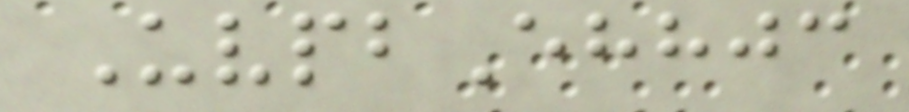UvpbEhhjc
